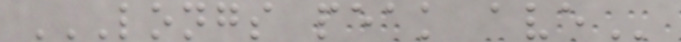LONGS PEAK AVE
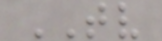TV
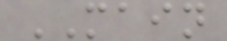MAIN
